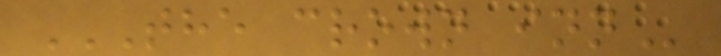THE CROWN INN
